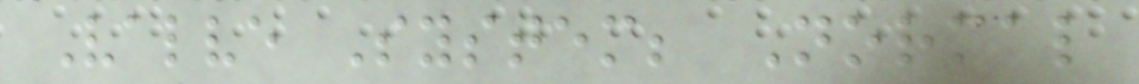Valve System; Normal
